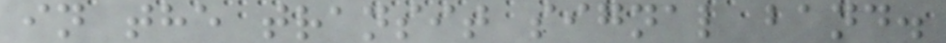in the transit signal band.
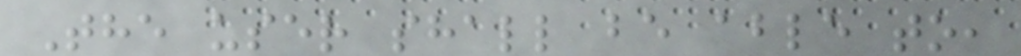The user shall be able to,
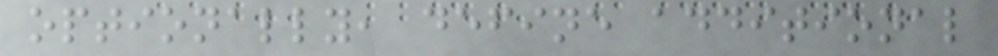optionally, define additional
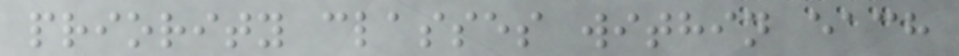priority classes within each
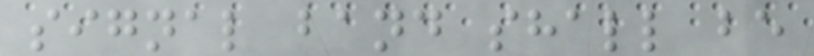signal band shall be
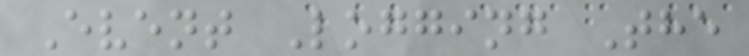Event Logging The
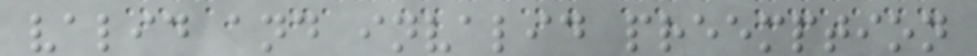valid and invalid preemption
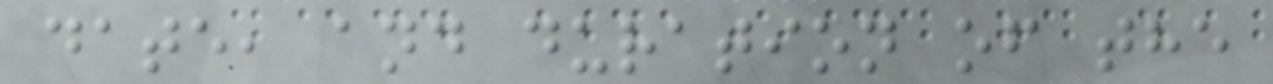date, and duration of the
